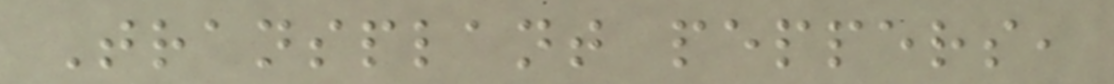Transplant peppers,
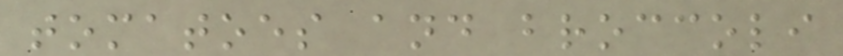tomatoes and broccoli
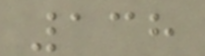138
